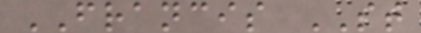FRANCIS ST
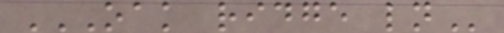OAK RIDGE LN
